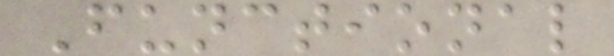Functional
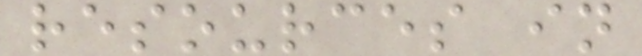resources in
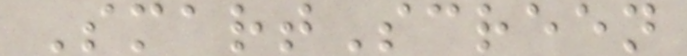SmartScreen
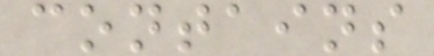contains
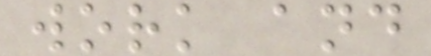work and
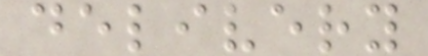delivery
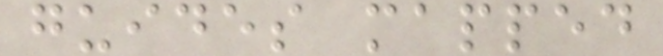guides mapped
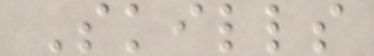Skills
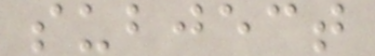subject
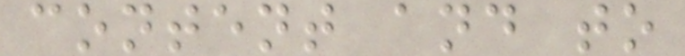content and to
